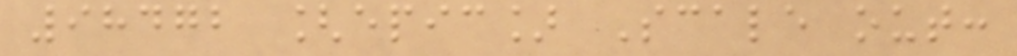98472 [epic] Scale out:
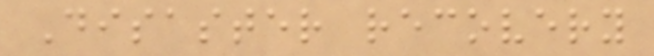Disaster recovery
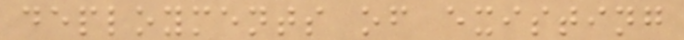deployments of existing
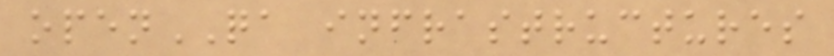openQA infrastructures
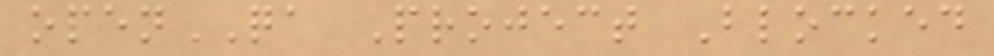openQA Project Blocked
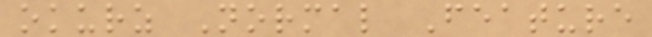okurz Normal Feature
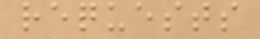requests
